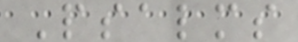Psalms
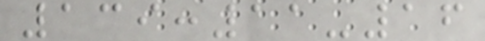139:11-16
